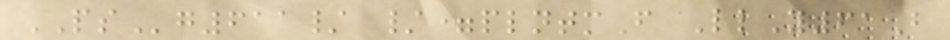PSg611/ /=plntmF LlY61B
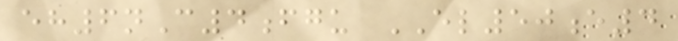eh6nC4fgu EL50e4
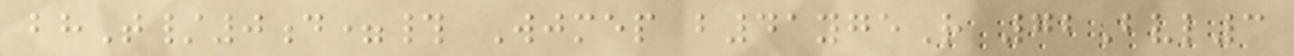bhT/0d=# Wjmep b41ygeR 72Bvl3
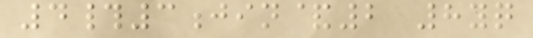4#3jin&2 8yq
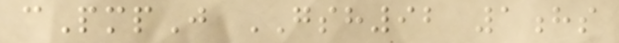cPmpJ GSH92 1hs
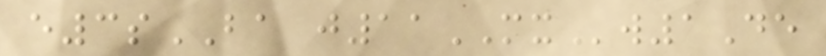e3sBA j11MXw1De
